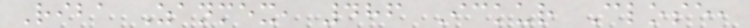Riba Zanmex, 486 Ickur Close,
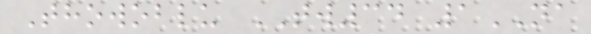Thowoblu TW34 1NA
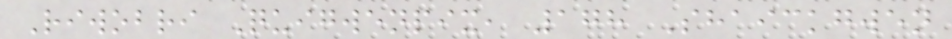Riwobri Quigwenpix, 178 Shaickgwen
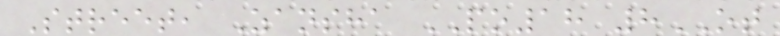Street, Zansha PO18 8OT
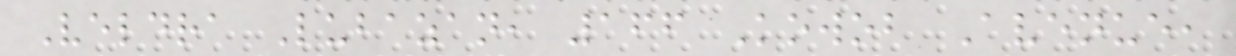Veldra Lubazan, 166 Kowob Avenue,
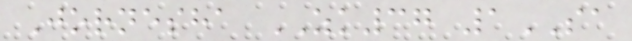Jornesha ZK37 1SA
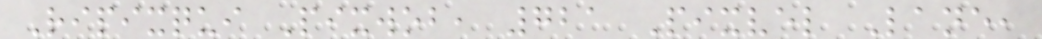Ripixqui Pixwob, 721 Pixvel Lane,
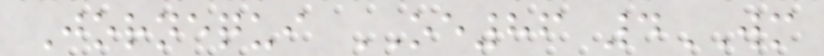Jornequi OE86 4WM
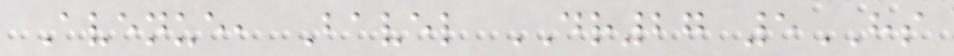Avenue, Bavel DR27 5HS
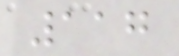117
